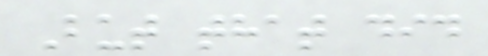But that did
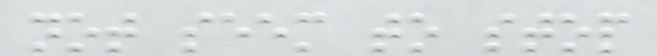not seem to stop
